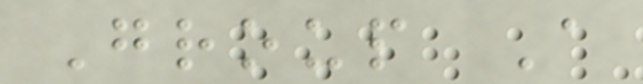Group A
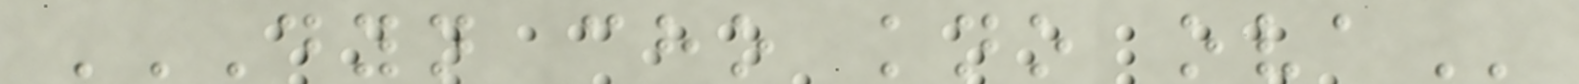DYN CHO KNO OVA
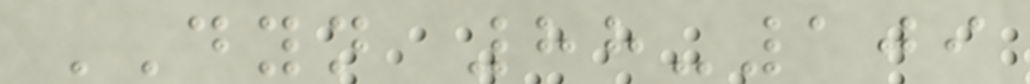DYN 88-109
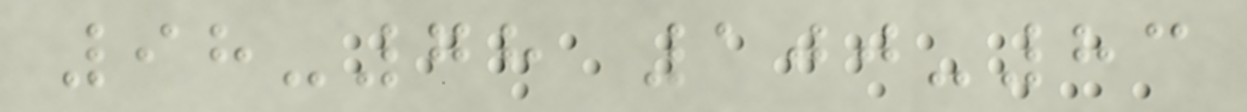98-78 100-83
